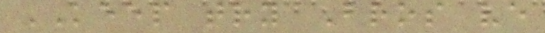KEEP try Bros ve
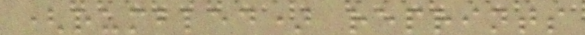(rumbled) reprints
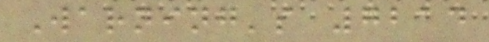Warning's 7214
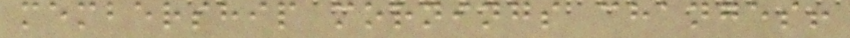membership mornings changes!
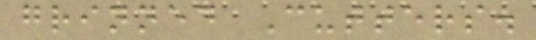grinned Cutters.
